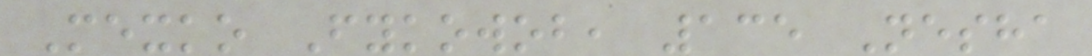Mexko Fykowob, 135 Nesha
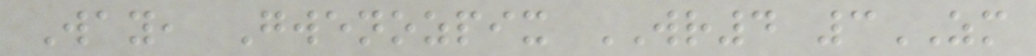Way, Gwenozpix WR4 3ZM
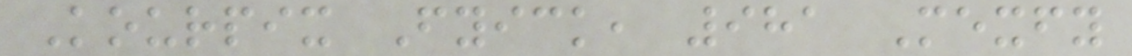Kourpix Fyick, 981 Mexfy
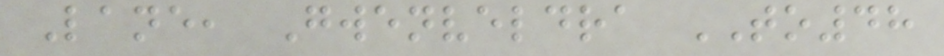Lane, Gwenveldra TO48
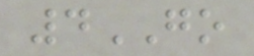4GO
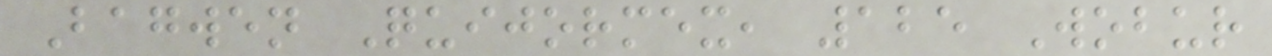Bagwen Quijormex, 125 Wobur
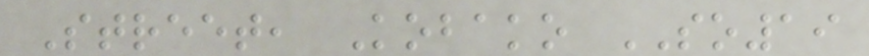Street, Kobako SO19
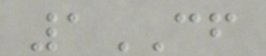1CF
